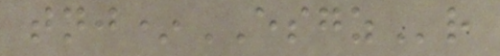tnj*ESGZr
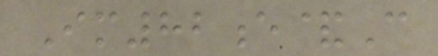Im82e&C
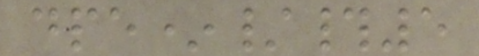dpe*/#5
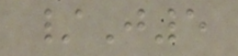/J5
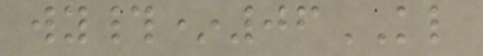wy#*06KL
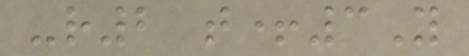-r2 t+3Y
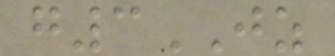g3JZ
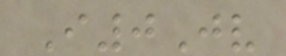I0Jv
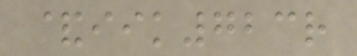&iik723r
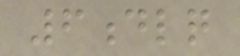6dlq
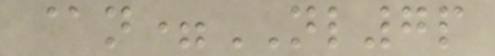@n=NL7p
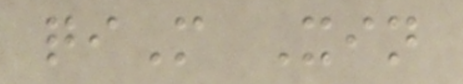qiM Xin
